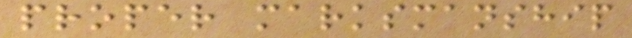proper marksmanship
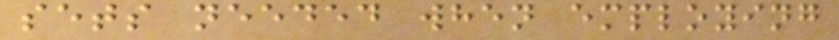sets needed when employing
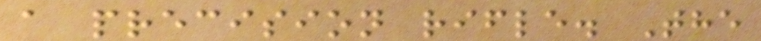a precision rifle. The
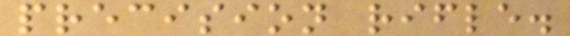precision rifle.
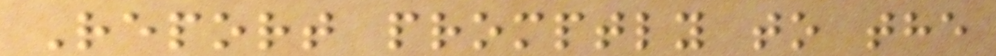Report promptly to the
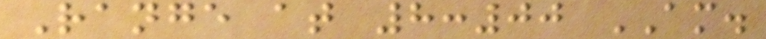Range at 8:00 AM.
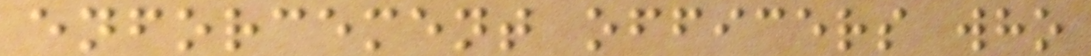enforcement officers who
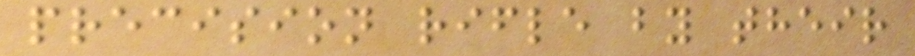precision rifle by their
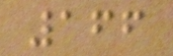166
